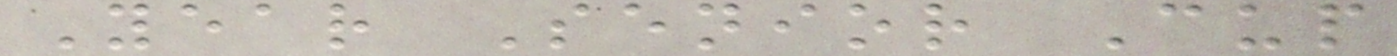Year Senior Cup
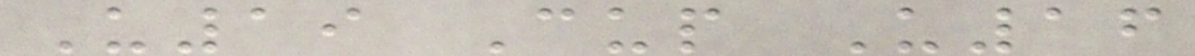U19 Cup U16
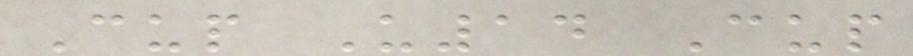Cup U14 Cup
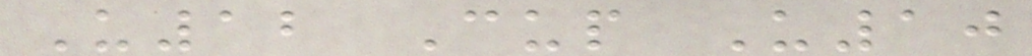U12 Cup U10
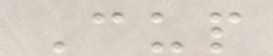Cup
